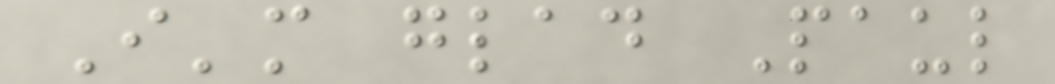I'm glad Paul
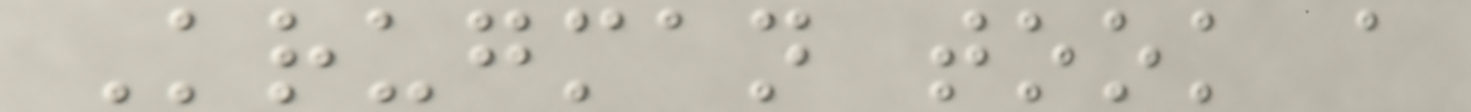Krugman took a
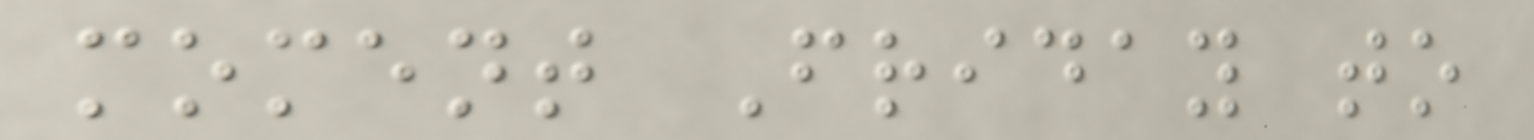moment Friday to
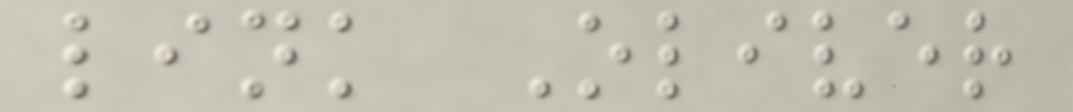link Oliver
